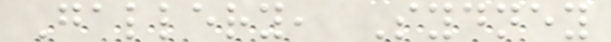Gallery, Sydney
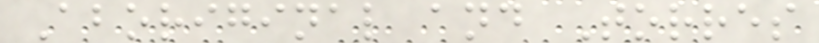Aboriginal and Torres
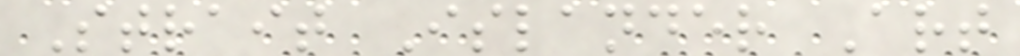Strait Islander Art
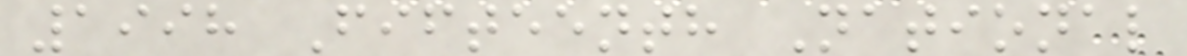1998 Fifteenth National
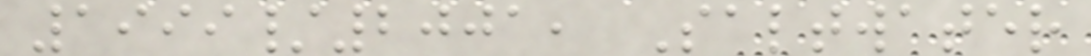1999/2001, Saltwater
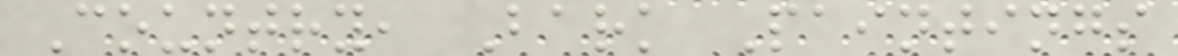Country, Bark Paintings
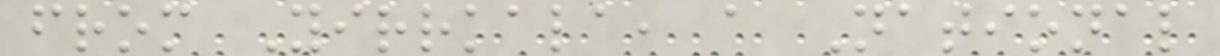from Yirrkala, a National
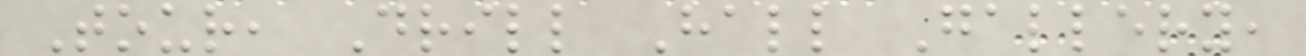Tour, Drill Hall Gallery,
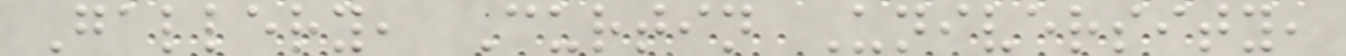Gallery, Curtin University,
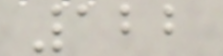122
